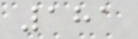181
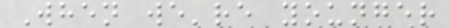When we're younger
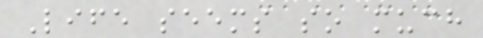Life seems so much
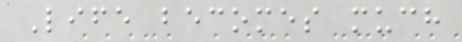Life becomes much
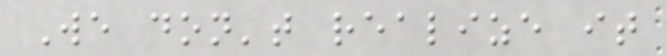We don't realize it
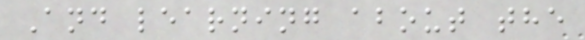And learning about the
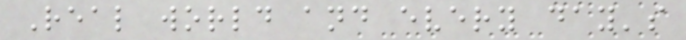Real world and every day's
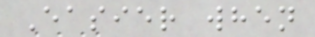Easier when
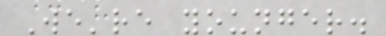We're younger.
